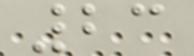23
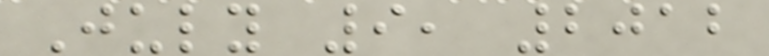July 9, 2012
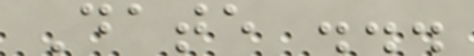Date ...
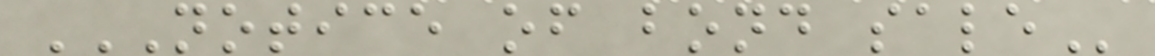NOTICE OF BOND SALE
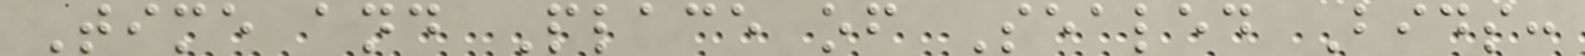Time and Place of Sealed Bids:
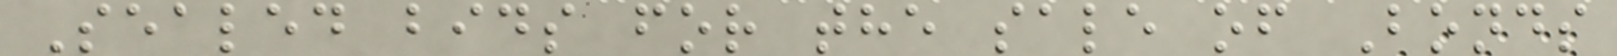Sealed bids for the sale of Bonds
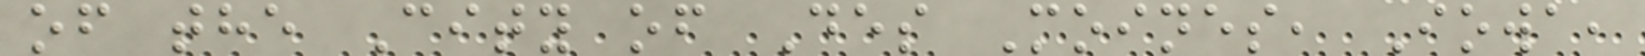of the City of Des Moines, Iowa,
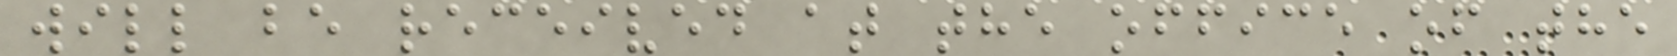will be received at the office of the
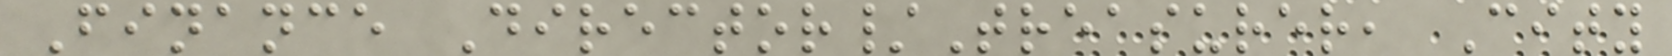Finance Director/Treasurer, City
